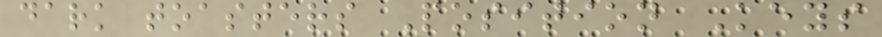dark toasters Position Keys
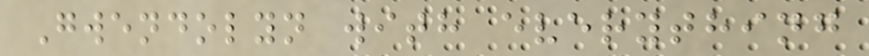Gwendolyn with everything
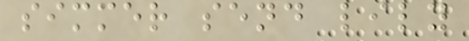simmer send lily
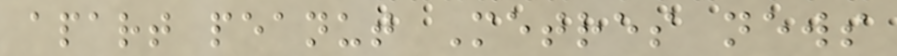apart peanut Metres news
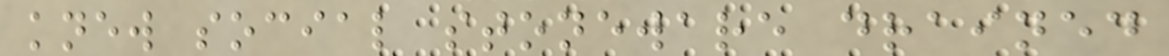knew social stoneware drained
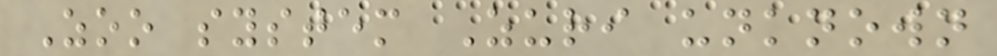Zoo system Zuri unknown
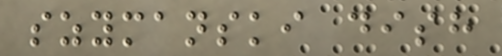szymanski dish
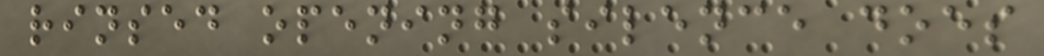rinsed opening silence does
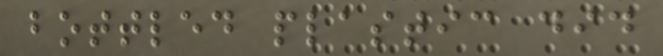bottled plastic did
